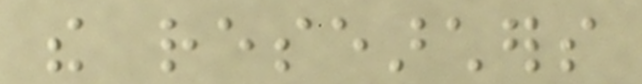the researchers
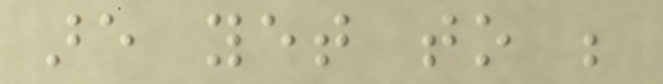are yet to be
